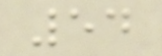54
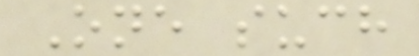One such
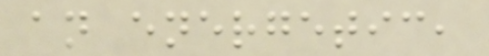an energetic,
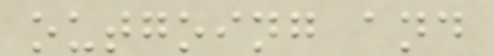outgoing and
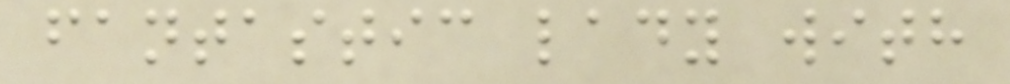fantastic lady with
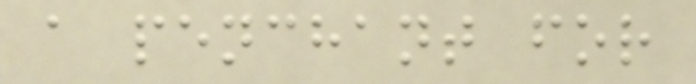a penchant for
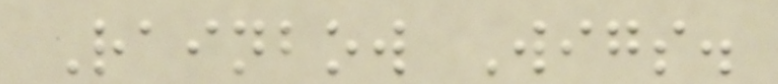Rainbow Wigs.
